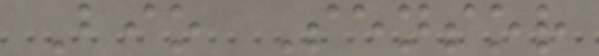Bio Sensor
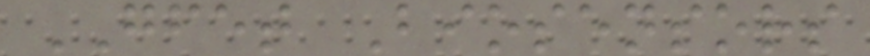GFET Biosensors
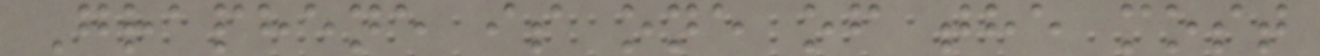Graphene is one of the most
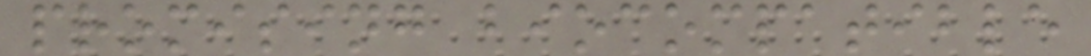promising biocompatible
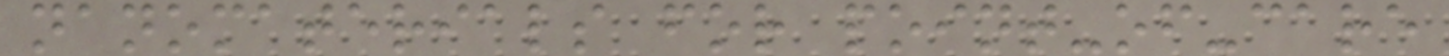nanomaterials for point-of-care
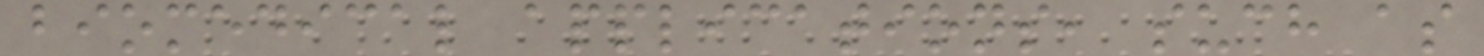biomedical applications, such as
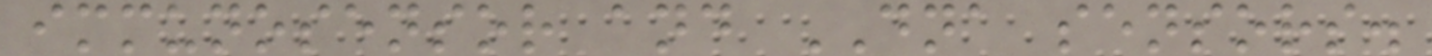immunosensor and DNA sensors.
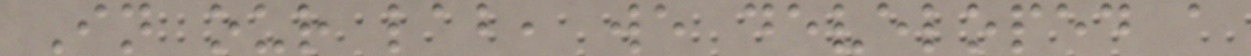In our lab, we developed a
